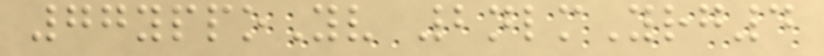77yppoYv 2nlmYrg4
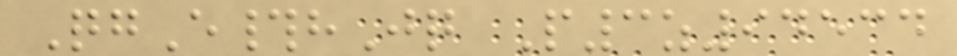QgE#hJq P3z94534
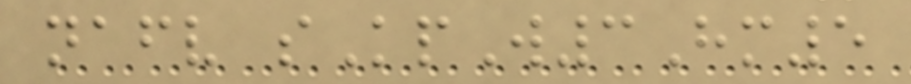nafv sKpW3Hm5
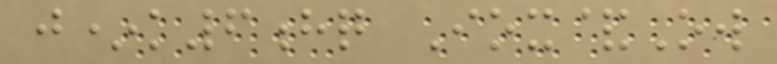j*k6hq Iox&Ow
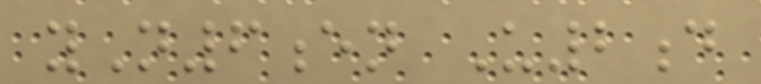yN6en U2d
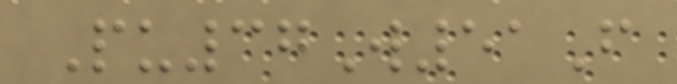Pu37W51F
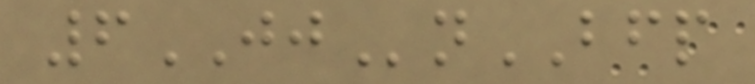6JJnBFP
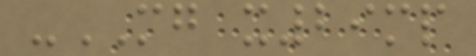-MG x29mp
